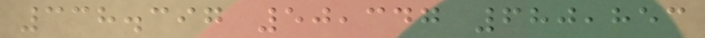338.397 50,347 680,853
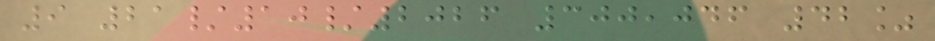9 21/10/2026 300,046 42%
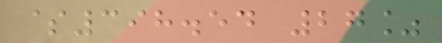$398.54 27%
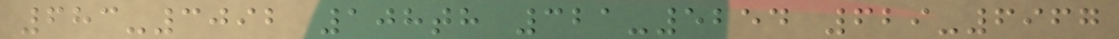683-3092 108th 321-5254 629-6967
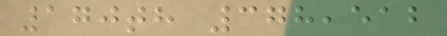170th 378,512
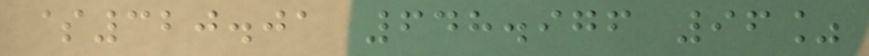$320.01 648.976 96%
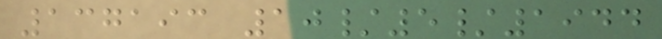137193 10/5/1944
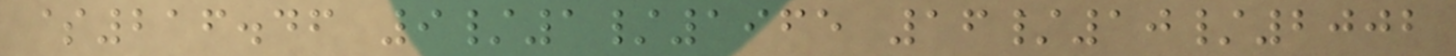$216.46 9/1/1965 16/10/2002
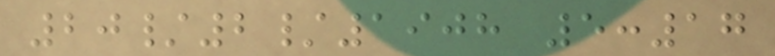20/2/1908 5:17
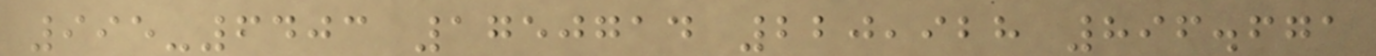995-6403 1750714 220,928 896.671
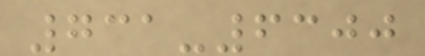731-6300
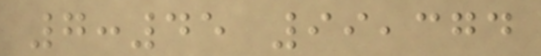7:45 99,374
